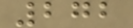272
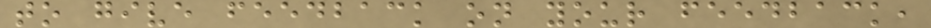to give feedback on your feedback,
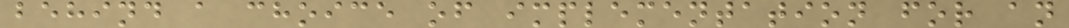behind a choice of implementation for an
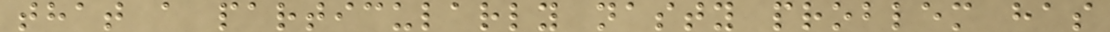that a particularly nasty problem has
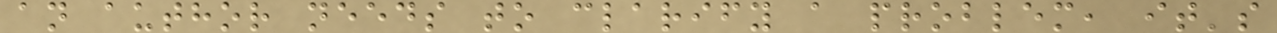an author needs to clarify a problem, it's
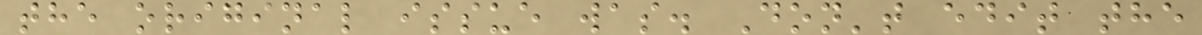the original issue was. Don't edit the
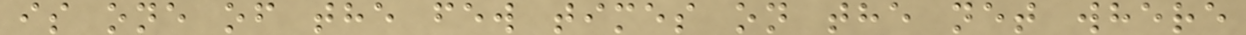is one of the few times on the net where
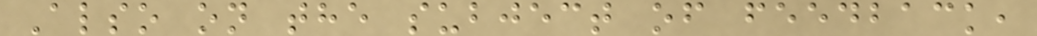Also on the subject of feedback,
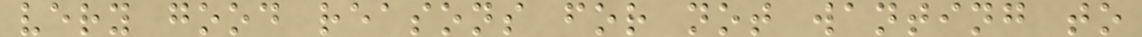very good reasons for not wanting to
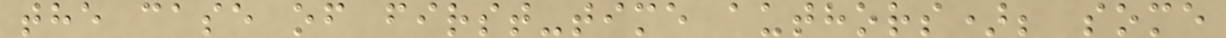the case of first-time authors); some
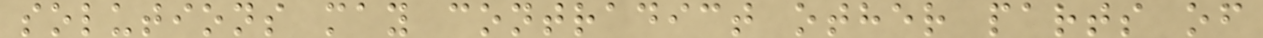solutions may contradict other parts of
